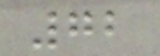72
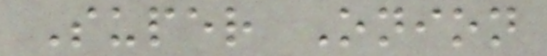Super Onion
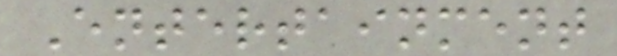Entertainment
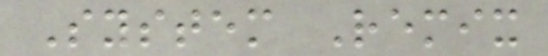System Remix
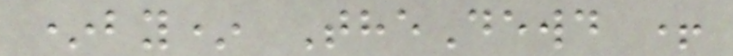*by* TheDewd +
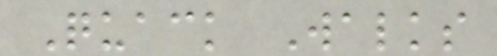Quack Walks
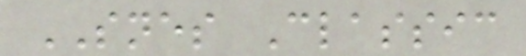SNES Classic
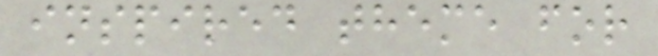inspired theme for
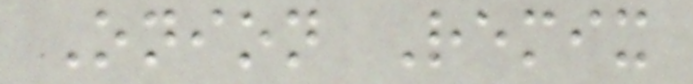Onion Remix
